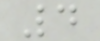4
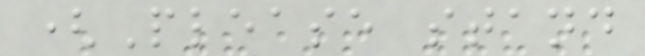(Please stand
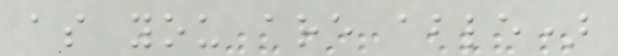as you are able)
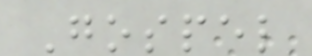Gospel
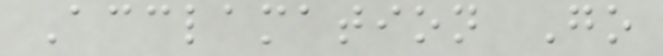Acclamation Go
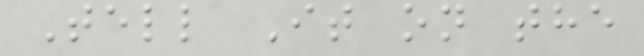Tell It on the
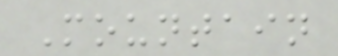Mountain
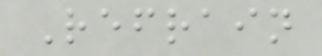Refrain
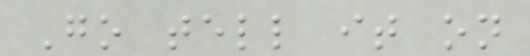Go tell it on
